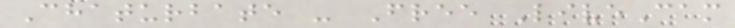Chaturbate - Free LiveCam
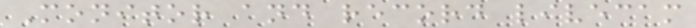Monitor and record livecam
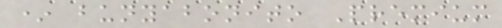* bunyabonito Premium
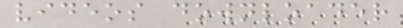videos downloader
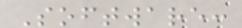Software:
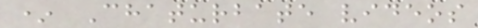* Chaturbate videos
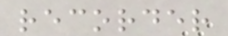recorder
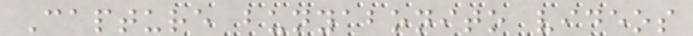Capture bunyabonito videos
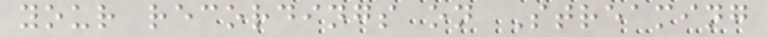your recordings on Streaming
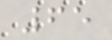65
